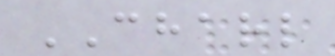CHARL
